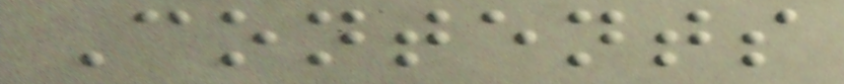Contents
